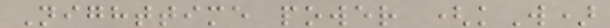Nighttime power (kW)
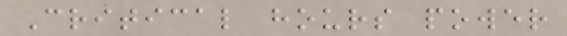Critical hours power
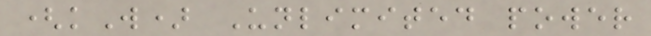(kW) Unlimited power
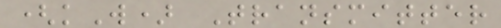(kW) Transmitter
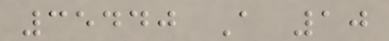35440 A 10
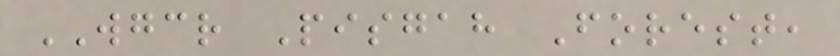WGCR Pisgah Forest,
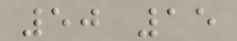50 15
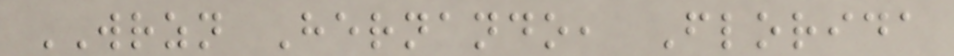WRZN Hernando, Florida
